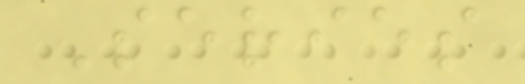Series
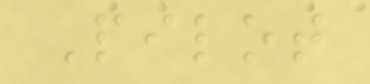Pilot
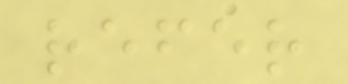refer
